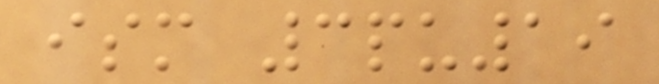ism 3pu19
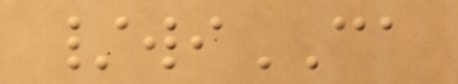/wiCA
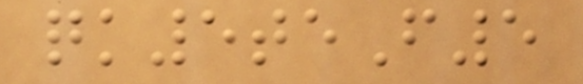qk5teF5
